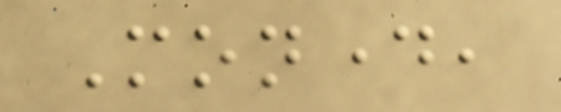Monday,
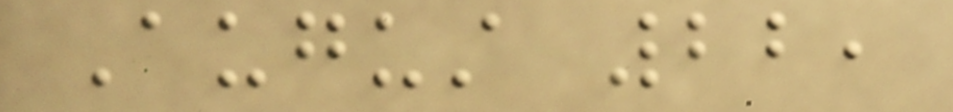August 22,
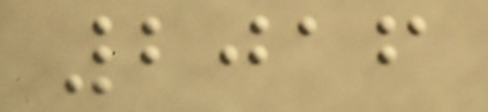2016
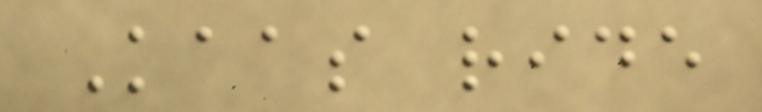Kaas ride
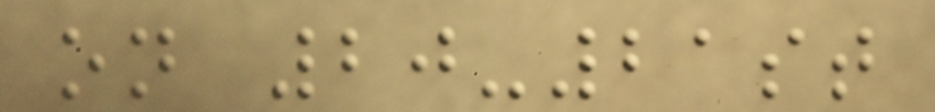on 20-21st
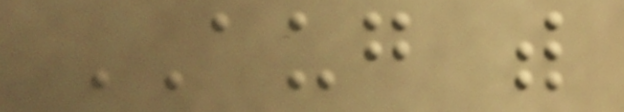AUG with
